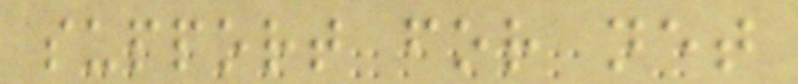support for net
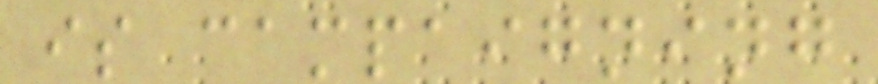is campaigning
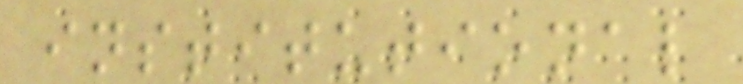institutional
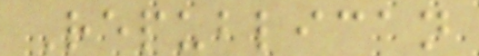Republican
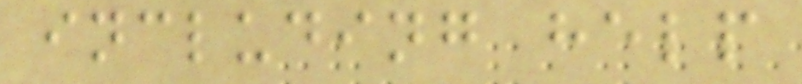including help
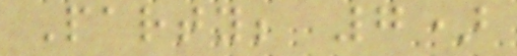Party; 7)
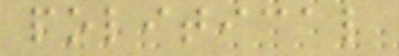political
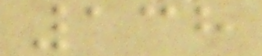138
